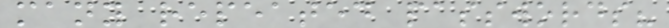many repeated passwords?
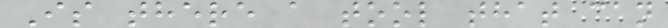Is there a tool that can
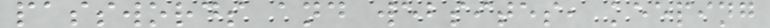passwords and websites, keeping
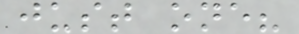just one?
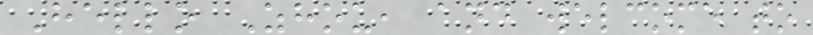Hello Zhou, and welcome to
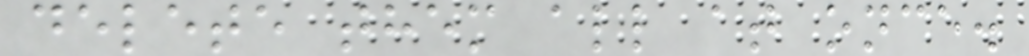delete them all at once.
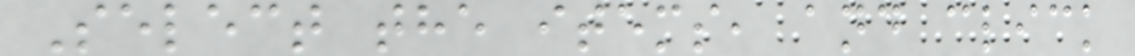Select the items, and click
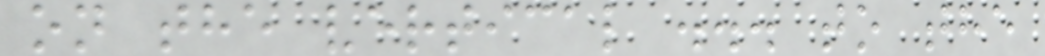on the vertical ... to the
